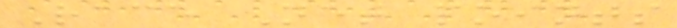Race Net points
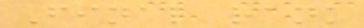Final rank
